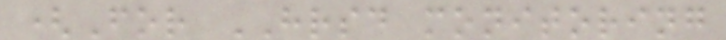(For HRSD monitoring
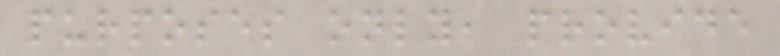purposes only, provide
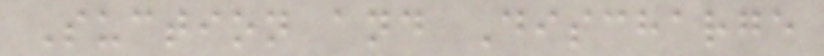Suction and Discharge
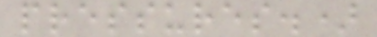pressures.)
